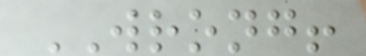WRONG!
